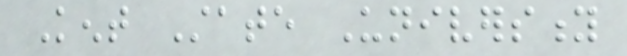Kent State University
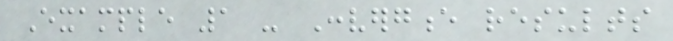Example 1 - Convergence results
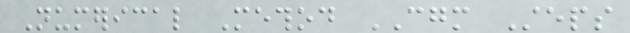Numerical Method CGM Steps
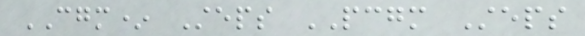CGM* Steps PCGM Steps
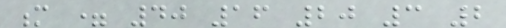m = 40 16 20 3 2
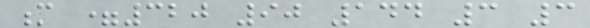m =320 90 144 3 3
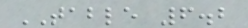TABLE 6.2
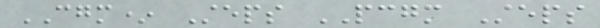CGM* Steps PCGM Steps
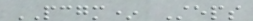PCGM* Steps
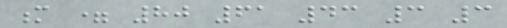m = 80 61 43 3 3
